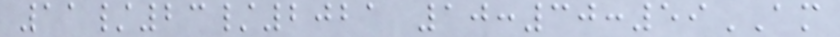11/23/2021 10:30:59AM
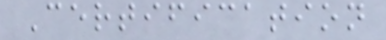Certification
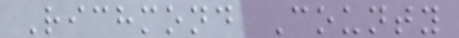Richmond County
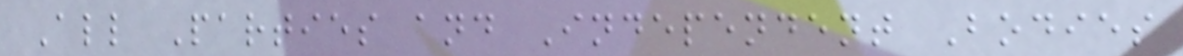All Parties and Independent Bodies
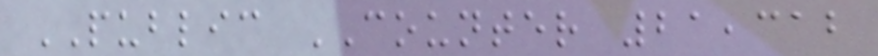PUBLIC COUNTER 21,312
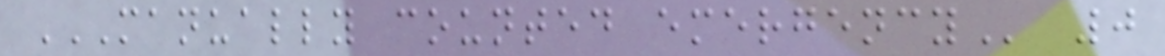MANUALLY COUNTED EMERGENCY 0
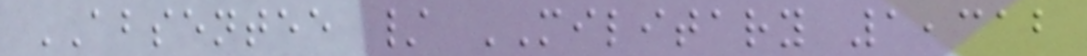ABSENTEE / MILITARY 1,312
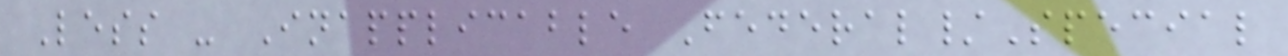Less - Inapplicable Federal/Special
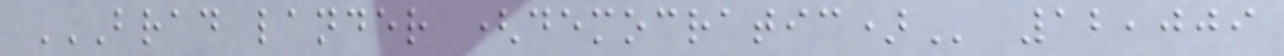BRAD LANDER (DEMOCRATIC) 12,009
